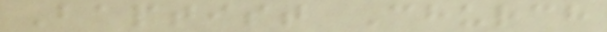Baptist Church
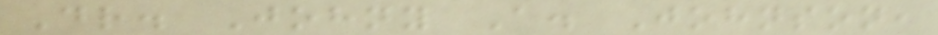Dr. Johny A. Johnson,
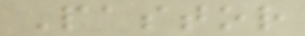Pastor
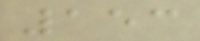153
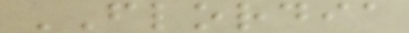FLORDIA
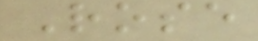Rose
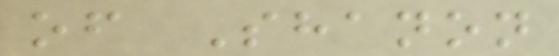of Shanon
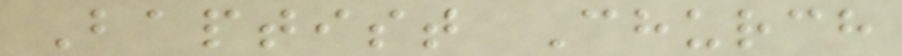Baptist Church
